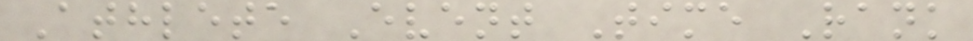Athlete Event Time Rank
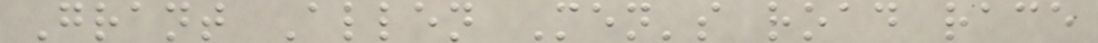Grant Allen Men's road race
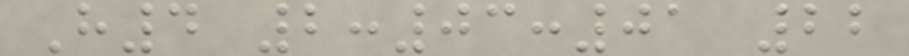H4 2:03:01 22
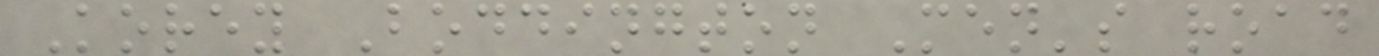Korey Boddington Men's road
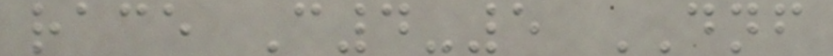race C4-5 DNF
